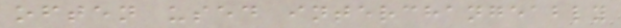often used interchangeably
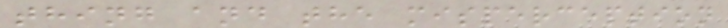thing and the misperception
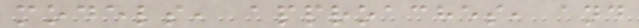models, approaches, and
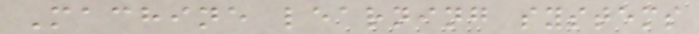Machine learning systems
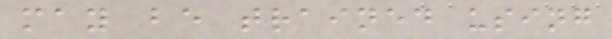may be trained using
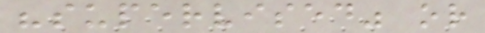"supervised" or
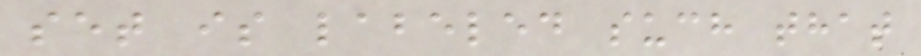set is labeled such that
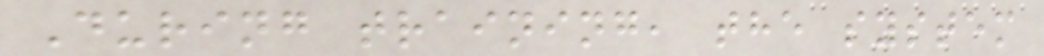During training, the system
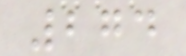274
